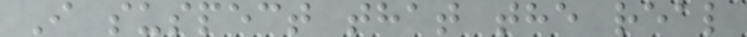I suspect that the real
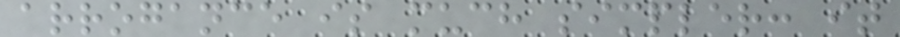arrogance is much simpler: it
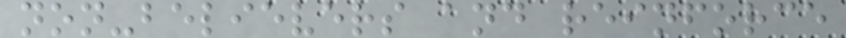non-believers and reinforce
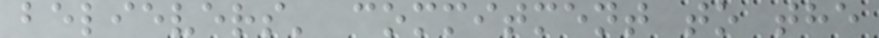believers' commitment to the
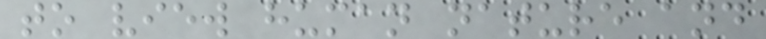to view human nature and
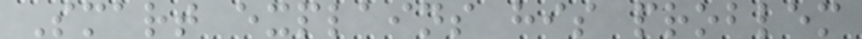Smart explains his problem
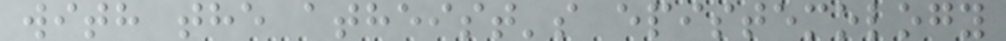with the atheist's epistemology
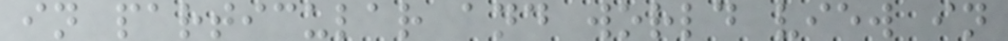in particular and world view in
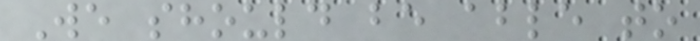We should be able to
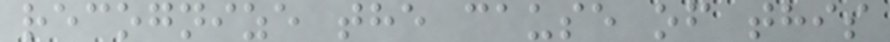recognize the cause of this
